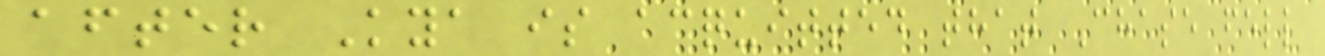after Kya is acquitted that Chase fell
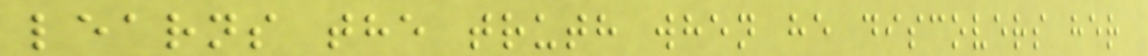learns the truth when he discovers her
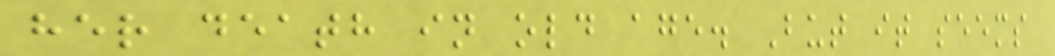her death in old age. But it seems
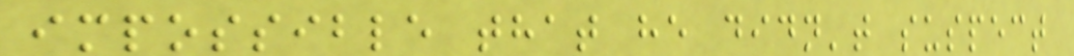impossible that he didn't suspect
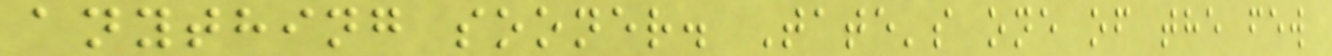anything sooner. Tate's one of the few
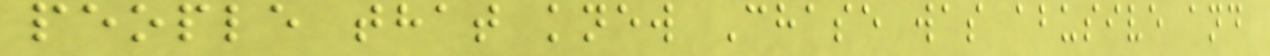people that knew Chase was abusive and
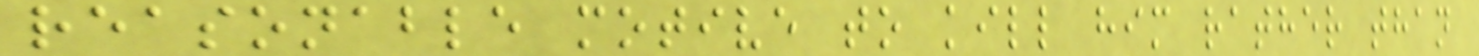reasonable motive to kill him rather than
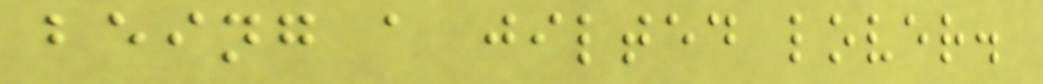being a jilted lover.
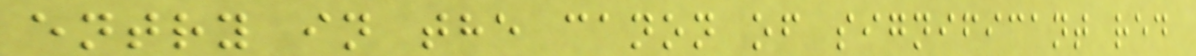entry in the canon of significant red
